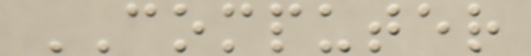COMPUTER
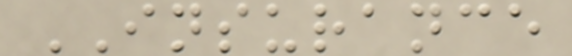INSURANCE
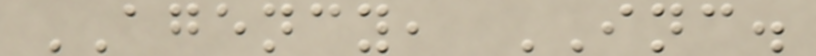AGENCY, INC.
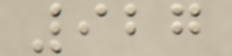927
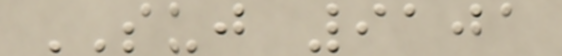SUJ 9101
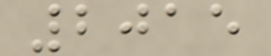2015
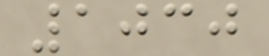1030
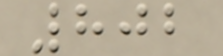802
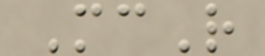McR
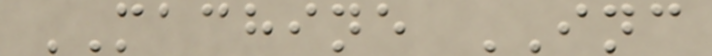MACHINE INC
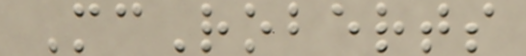McRoberts
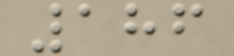186
